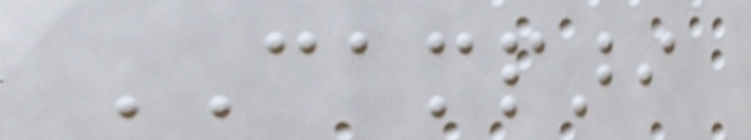CAMPARI
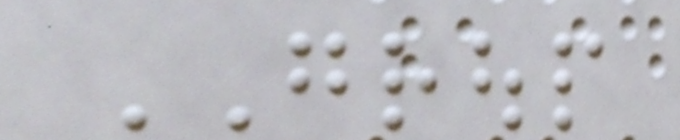GROUP
